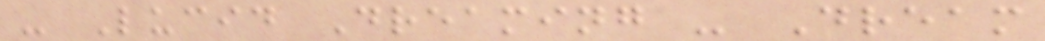- Lucid Dreaming - Dream
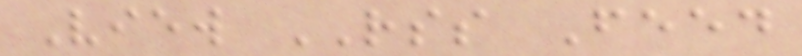View RSS Feed
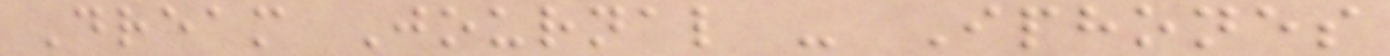Dream Journal - Iphones
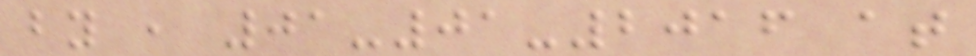by , 01-01-2016 at
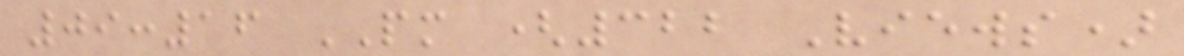09:16 PM (322 Views)
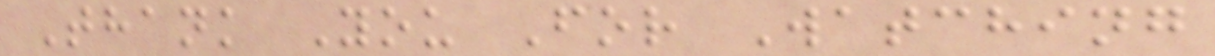Thank You For Watching
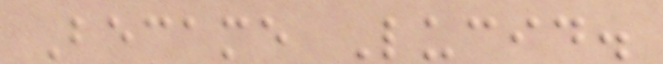Became Lucid.
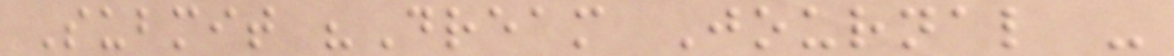Submit "Dream Journal -
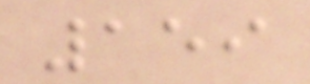159
